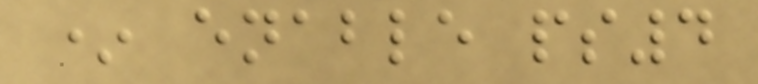* enable ps4
